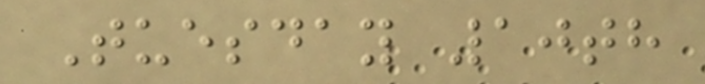Tuesday 10th
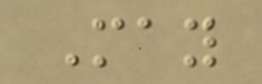May
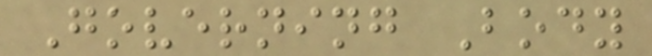Governing Body
